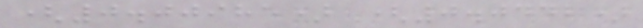(0.00985) (0.0442)
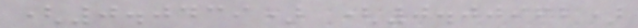(0.0439) (0.00962)
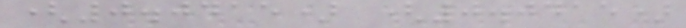(0.0415) (0.0415)
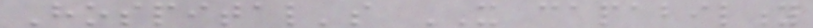Hospital's IT capability
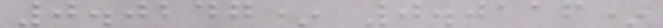0.0247* 0.0116*
